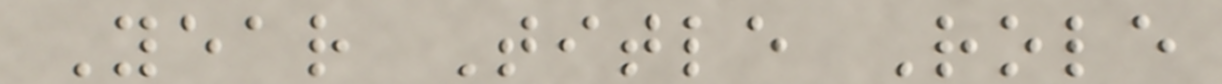Year Title Role
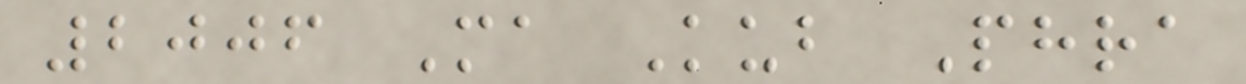2006 Ma Kub Phra
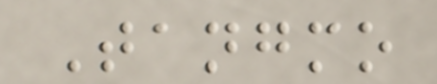Tangmo
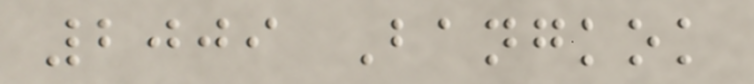2009 Bangkok
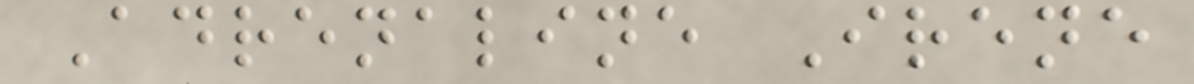Adrenaline Irene
